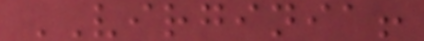VIRGINIA!
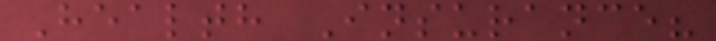Health Insurance?
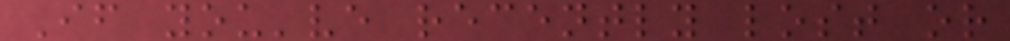If you've recently lost or
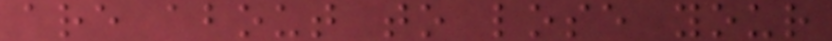are about to lose your
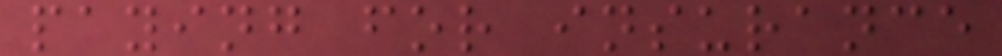paying for insurance
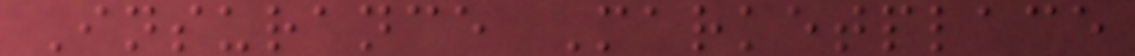Insurance Marketplace
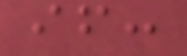if:
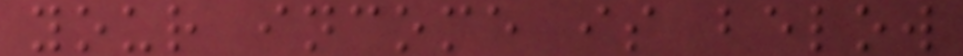your income is below
